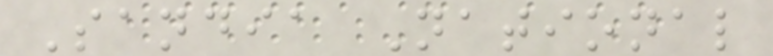Sandia National
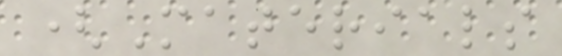(Materials
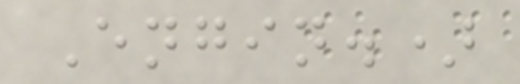Engin.)
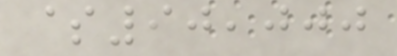$90,000
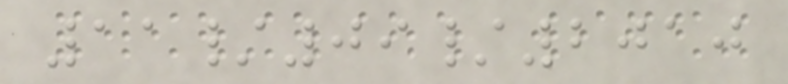11/09/2010
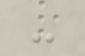-
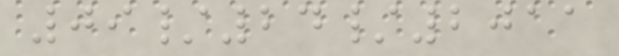09/24/2011
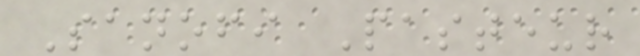Sanofi Pasteur
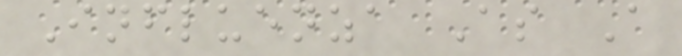Influenza As A
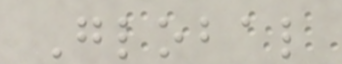Global
